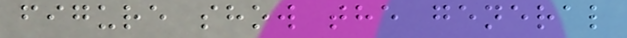figure show the general
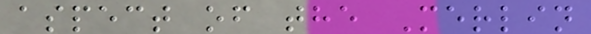aspect of the Merlin
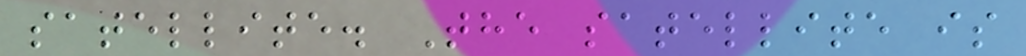satellite. The satellite is
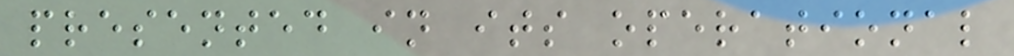presented in its operational
